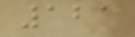121
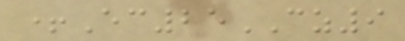+Ec25CZ9
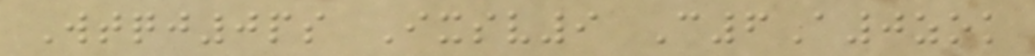Wtqj0ps Ixsv9 C6A0zok
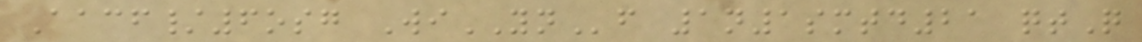Aacf/6osg WiYNf 1n1smtd21 qtQ
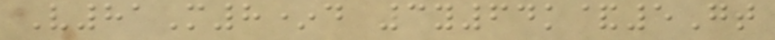V81M8*d 3y64k&5Gt
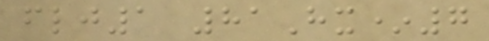flj1 81Hx*7
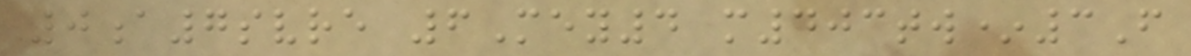0a7svre 6Mey4 m403tw*3F
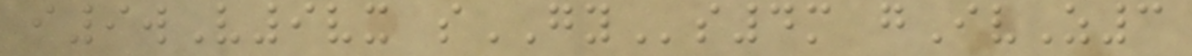i9wV9vx sGYs4m gIvZ3
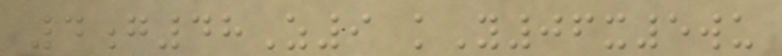4g48Z9 kY06x5wu
